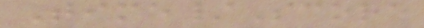Time/Score
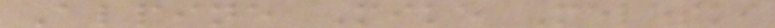Alpine Mike Meleski
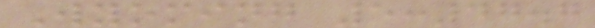Wyoming 5:47.7
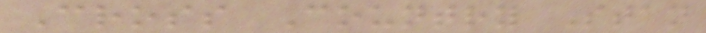Cross Country Stan
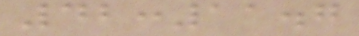42:11.7
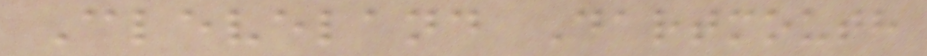Cleveland Dartmouth
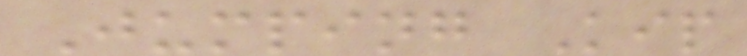Jumping Kip
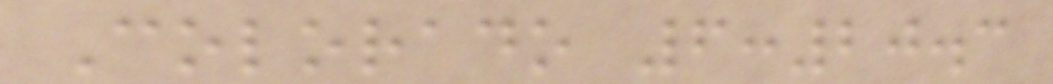Colorado 6:20.3
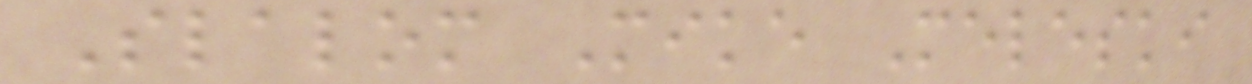Slalom Mike Meleski
